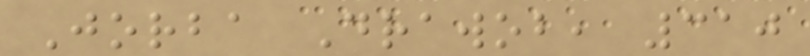Jorba Drawob, 310
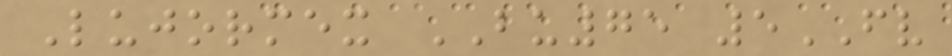Lujormex BU75 5FV
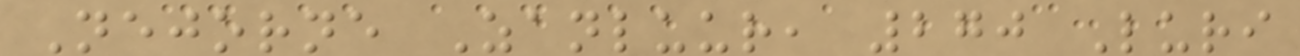Nejorne Zanluur, 270 Luri
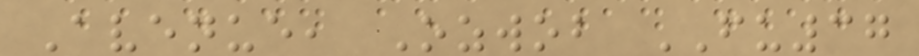Avenue, Ozwob FU37
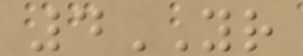4YR
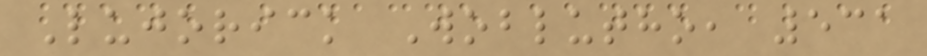Lujorick Woblutho, 531
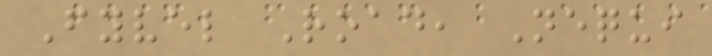Fyvel Road, Nequi
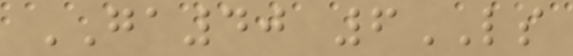GA40 6LS
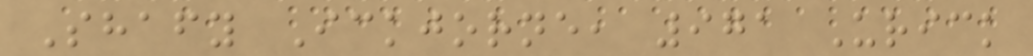Shafy Ickjorne, 971 Urick
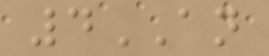4AN
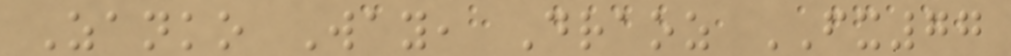Zanko Way, Draoz FX77
